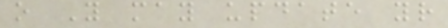o You may update your
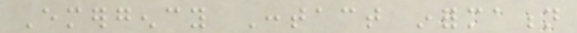Emergency Contact information
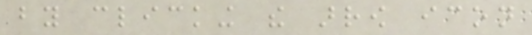by clicking the arrow icon
